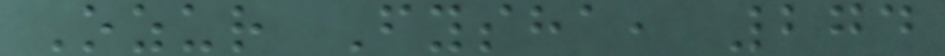Ozur Fysha, 274
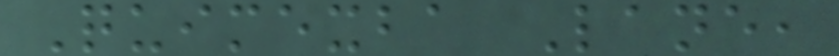Quimexba Lane,
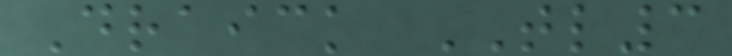Draick TL3
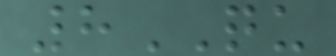8QU
